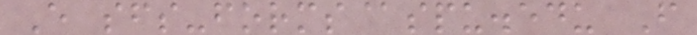E sfs-forms@spu.edu F
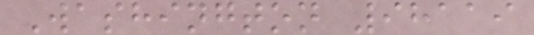Washington 98119
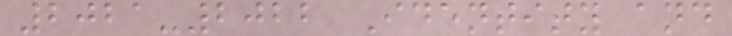2021-2022 Identity and
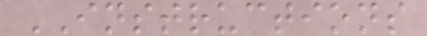INSTRUCTIONS
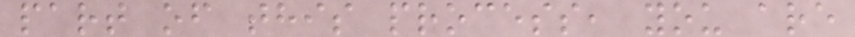part of this process, you are
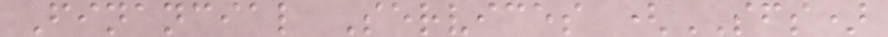Financial Services (SFS)
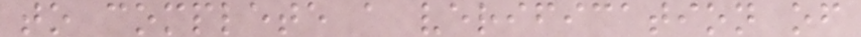to complete a verification of
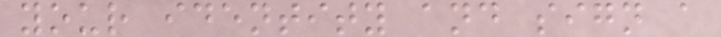your identity and sign a
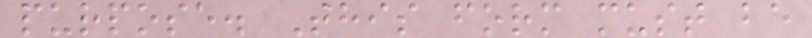purpose. This form must be
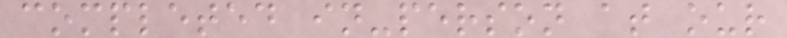completed in-person at our
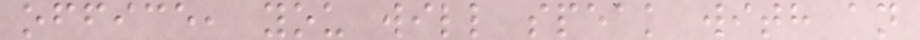office, you will speak with an
